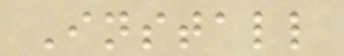Install
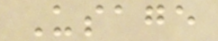Usage
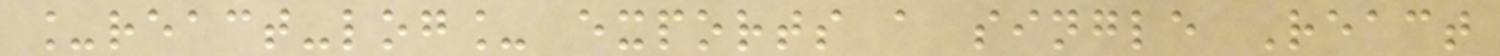_react-log_ exports a single React
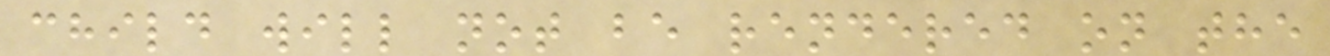child will not be rendered on the
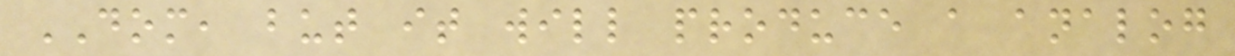DOM, but it will produce a analog
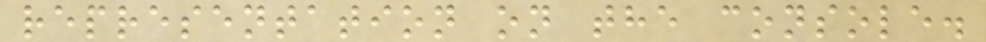representation on the console.
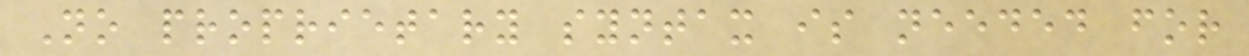No proprietary syntax is needed for
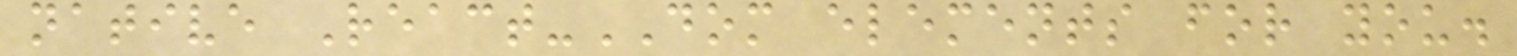native React-DOM elements for you.
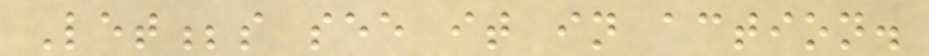Let;s see it in action.
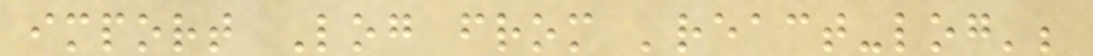import Log from 'react-log';
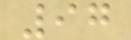97
